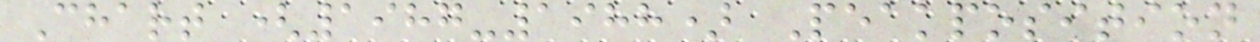Chart (1987-1988) Peakposition
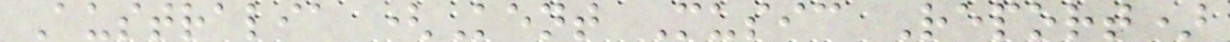Australia (Kent Music Report)
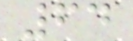64
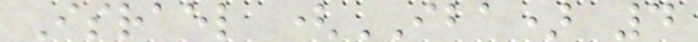Israel (IBA) 4
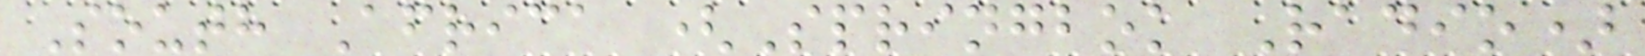South Africa (Springbok Radio)
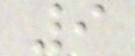9
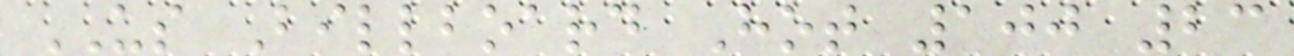US Billboard Hot 100 23
